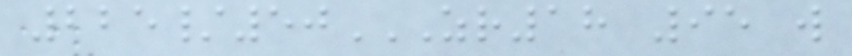225/50ZR18 95 W
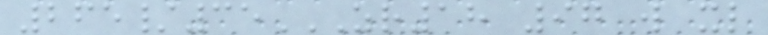265/35ZR18 97 W XL
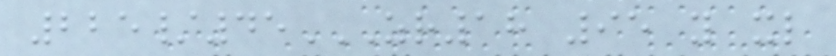225/45ZR18 95 Y XL
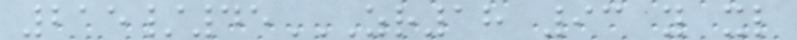215/45ZR18 93 Y XL
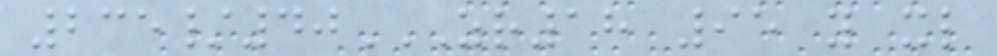235/40ZR18 95 Y XL
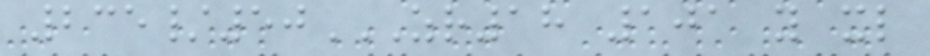235/50ZR18 101 Y XL
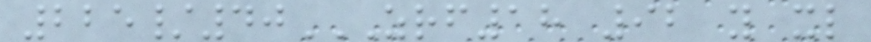225/40ZRF18 92 Y XL
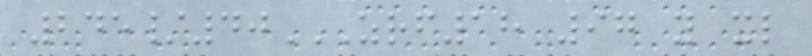245/40ZRF18 97 Y XL
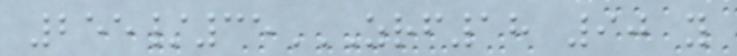255/35ZRF18 90 Y
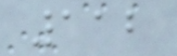112
